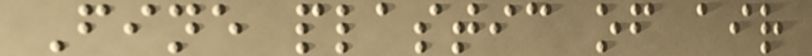Fine plastic of air
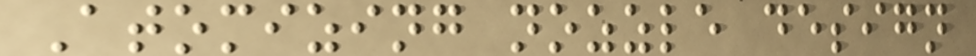Atomizing nozzle design
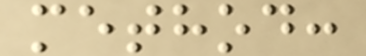method:
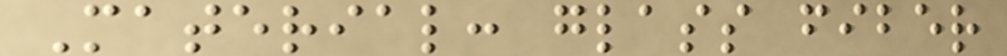Material: glass fiber
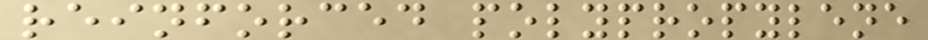reinforced polypropylene
